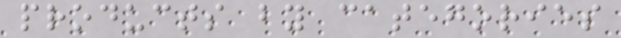products by categories
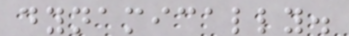dynamically.
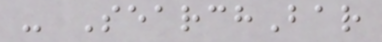- SearchBar
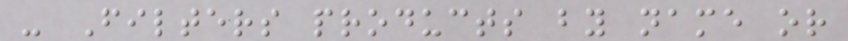- Filters products by name or
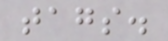tags.
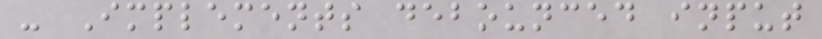- Implements debounced input
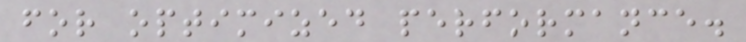for optimized performance.
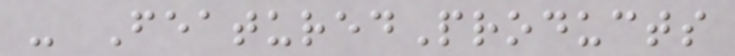- FeaturedProducts
